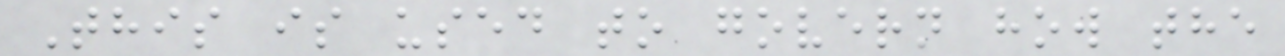This is used to govern how the
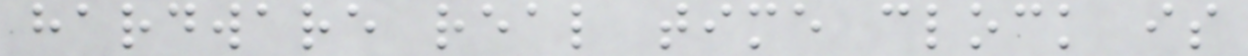hardware real time clock is
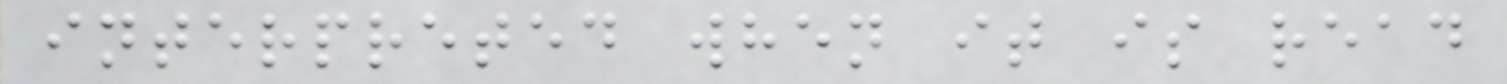interpreted when it is read
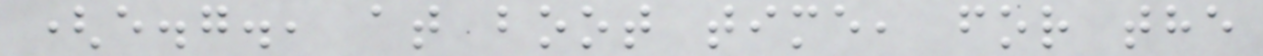(e.g., at boot time, for the
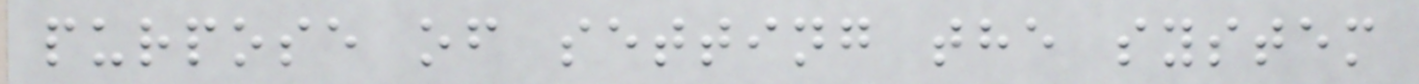purpose of setting the system
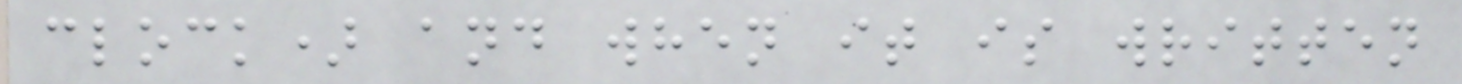clock) and when it is written
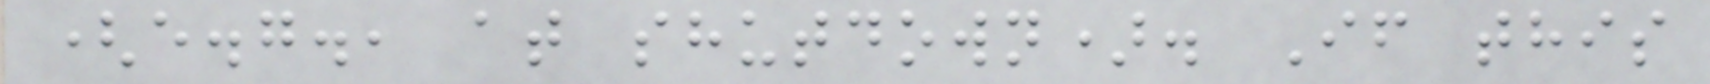(e.g., at shutdown). If this
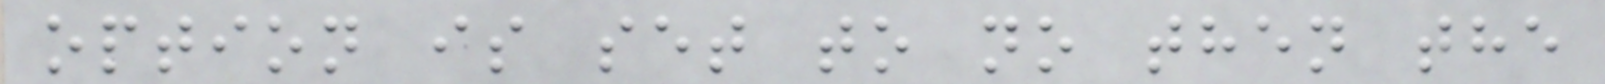option is set to no then the
